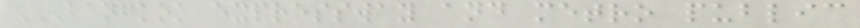BANGKOK EXPRESSWAY AND METRO PUBLIC
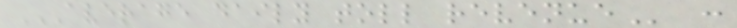AVERAGE DAILY TOLL REVENUE :
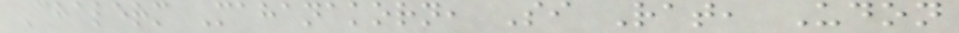Chalerm Mahanakorn, Si Rat, Udon
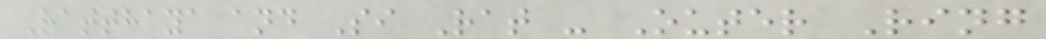Ratthaya and Si Rat - Outer Ring
